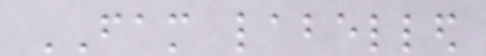FAM labelled
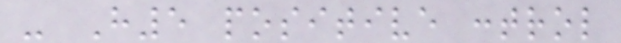- H5 positive control
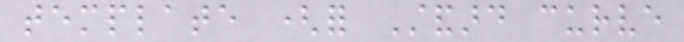template (for Standard curve
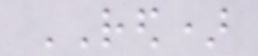RED)
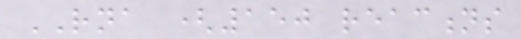RNA (150 reactions
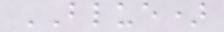BLUE)
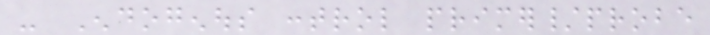- Endogenous control primer/probe
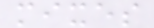mixes
